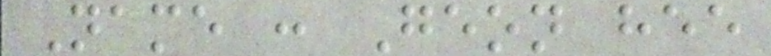Name : Geon hee
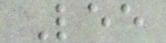Lee
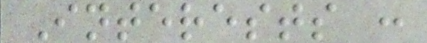Interests :
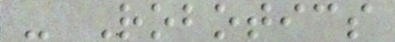- Robotics
